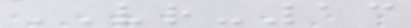VR-13
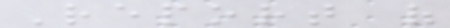Report of
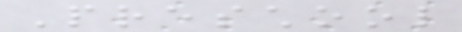Preschool
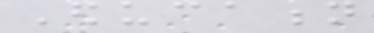Education
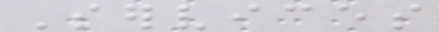Services
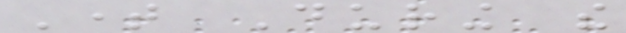Time During the
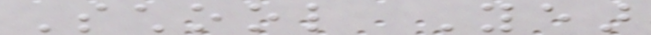School Year
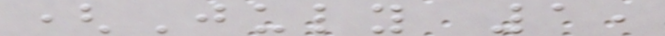(July 1,
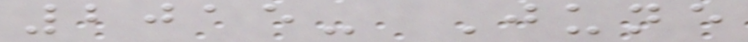2015- June
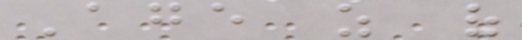Age as of
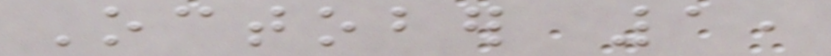October 1,
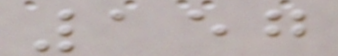157
